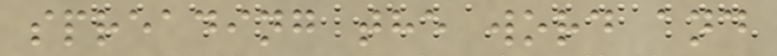spreading the word and
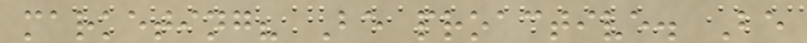marketing? Be proactive. Be
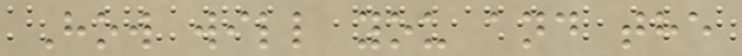How will you and the
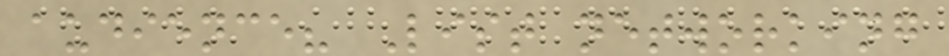audience? List networking
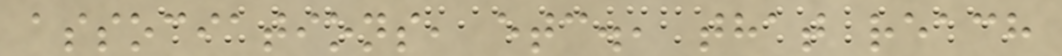associations, etc., that reach
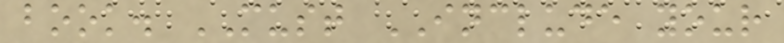book. MUST INCLUDE your
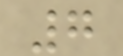7
